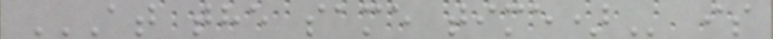AT THE SAME TIME) is
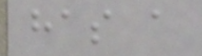has a
